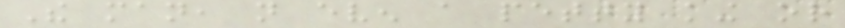The man, not even a petty king or
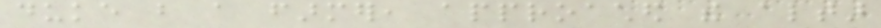duke but a farmer, approached the altar
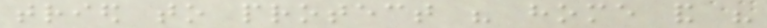tried to protect his home and his
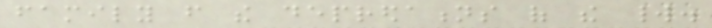family from the depredations of the world.
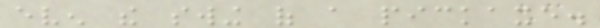even the swing of a pickaxe.
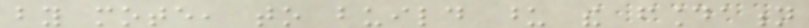by mote, to build upon the foundation
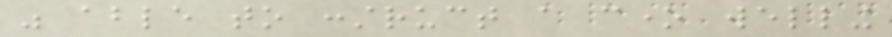was able to construct a cone welling
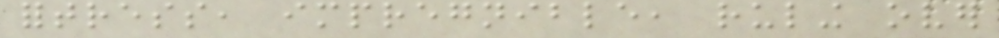fortress, impregnible, ruling over
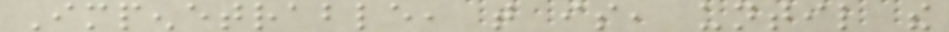Impenetrable, that is, until the
